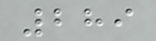289
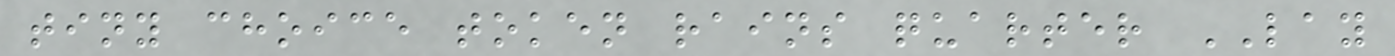tiny choice token rains quarter LAY
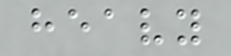heavy
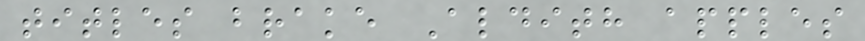titles brake Aldith apples
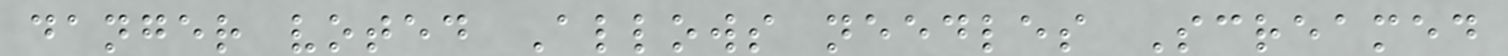danger voted Allows needles Screamed
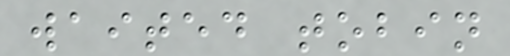waited tobin
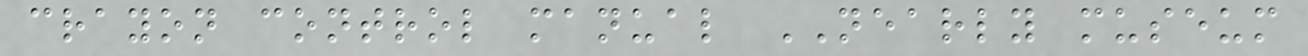crayon control manual NEARLY museum
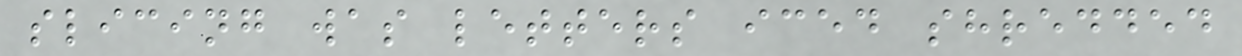slicing was letters iced shredded
